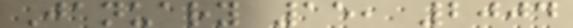January 15, 2004
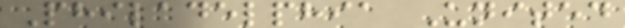Philadelphia United
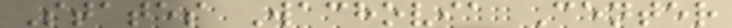States Wachovia Center
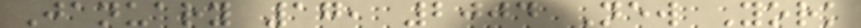January 17, 2004 New York
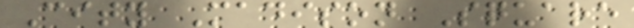City Madison Square
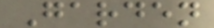Garden
